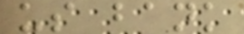us bank
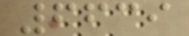6639
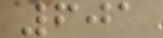601
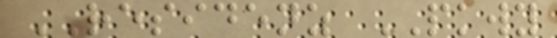RESIDENZ PKWY
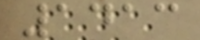1413
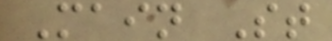Main St
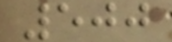500
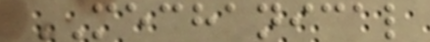MECHANICAL
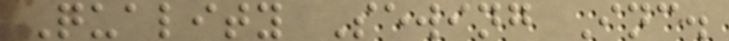Quality Sewing Inc.
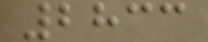2833
